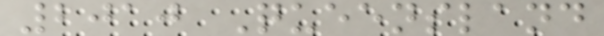2010 Queensland
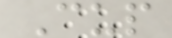Cup
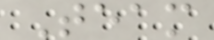Team
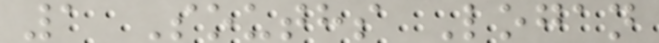1 Souths Logan
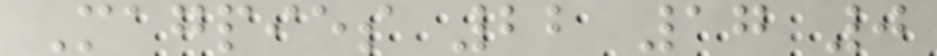Magpies 22 17 0
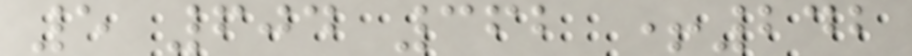5 604 362 +242
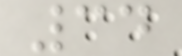34
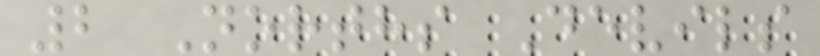2 Norths Devils
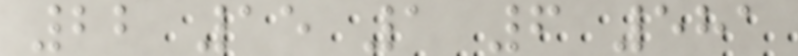22 15 1 6 581
